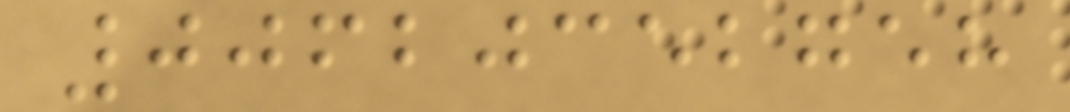00620352758
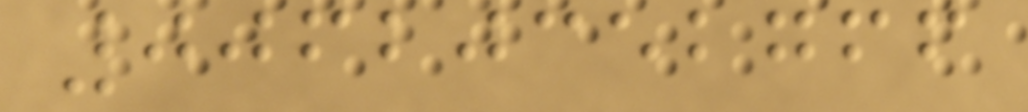00620352766
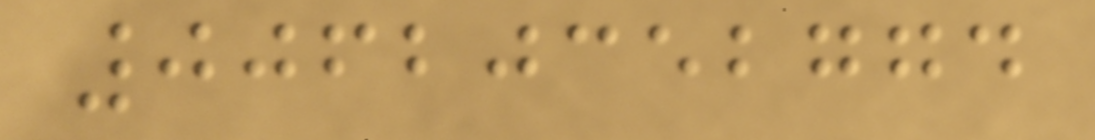00620352774
